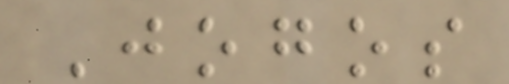Jogos
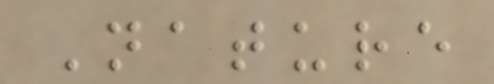Nature
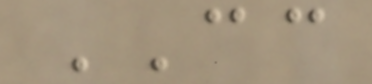CC
